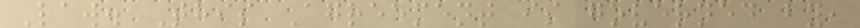Law. This Agreement is governed by,
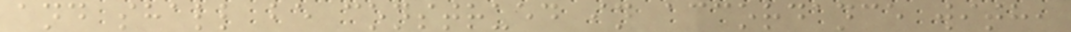and shall be construed in accordance with,
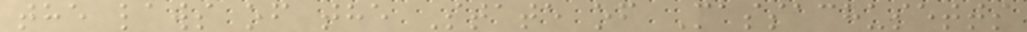the laws of the State of Massachusetts
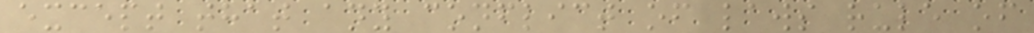except that any conflict of laws rule of
